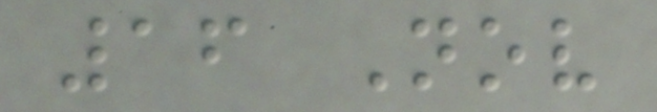16 Nov
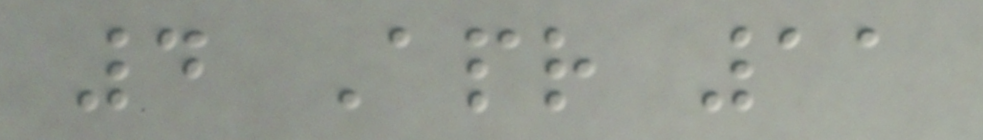4 Apr 11
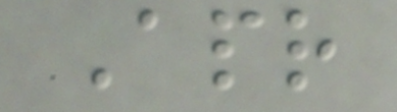Apr
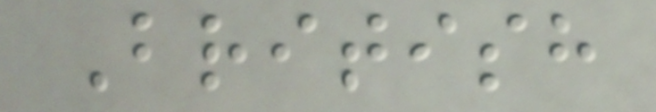British
